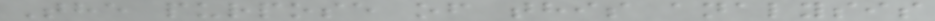The purpose of this analysis
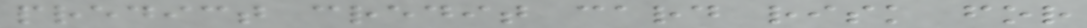predict credit card risk for
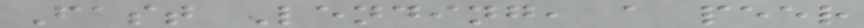Fast Lending, a peer
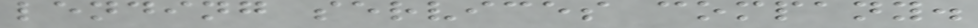lending services company.
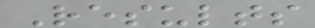Results
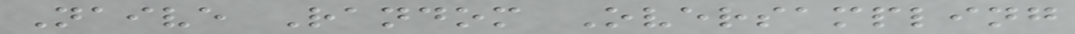Naive Random Oversampling
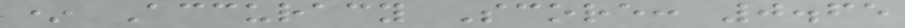* Accuracy Score: 0.65
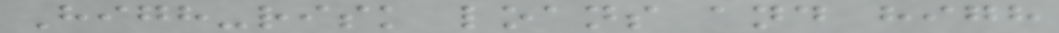High-risk loans and high
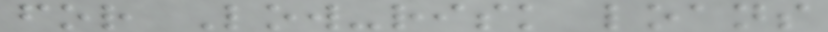for Low-risk loans
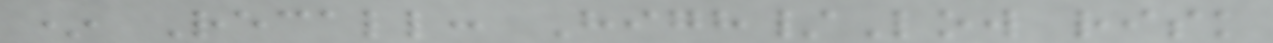* Recall: High/Low risk
